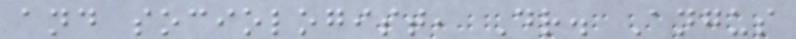and sociologist, Dr. Angus
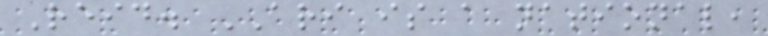Reid. ARI is a national,
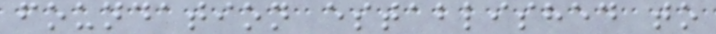foundation established to
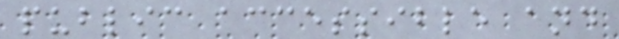public accessible and
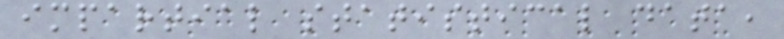impartial statistical data,
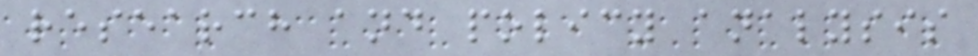research and policy analysis
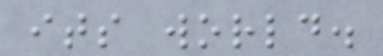its world.
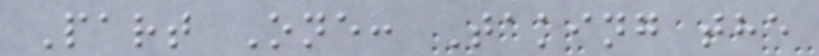Part One: Taking the
